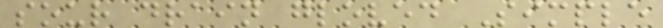sour drain gloved Simple
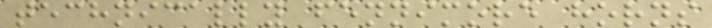technically fennimore horns
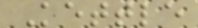Kettle
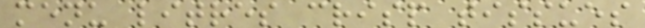menu litres crisp tissues
